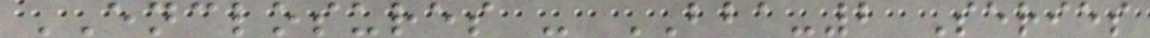ENCLOSURES - BBA-2 Series
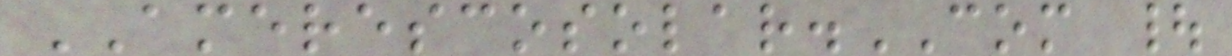AMERESCOSOLAR.COM |
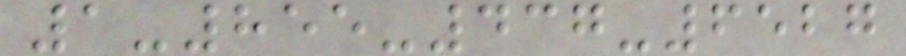1-855-437-6527
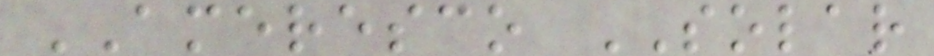AMERESCO SOLAR
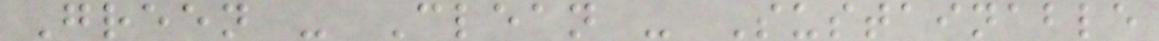Green - Clean - Sustainable
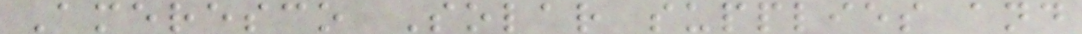Ameresco Solar supplies and
